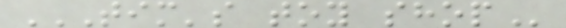TIM'S TOY SHOP
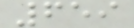659
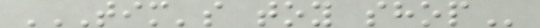TIM'S TOY SHOP
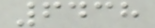6438
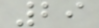29
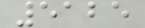5125
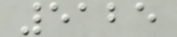5125
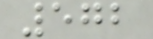572
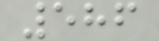586
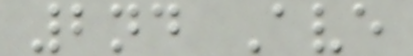2nd Ave
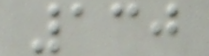130
